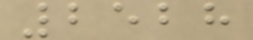2528
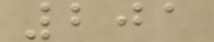201
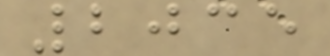2035
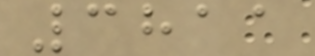3811
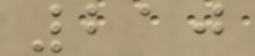210
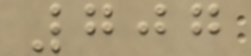707
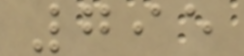795
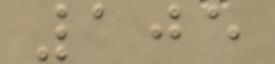105
